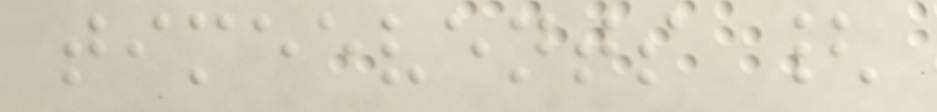timeevents {
